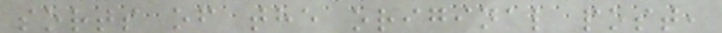sorts of the original post,
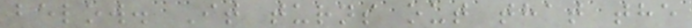below. It turns out that the
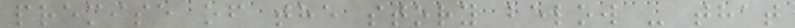premise of the story below - that
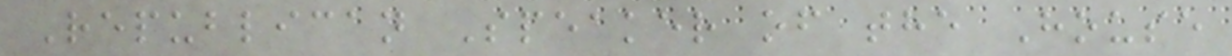Republican Speaker of the House
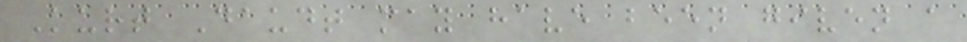Kurt Daudt may have been given a
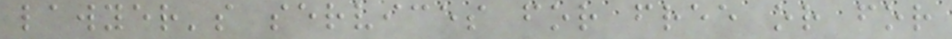lawyer's services for free or for
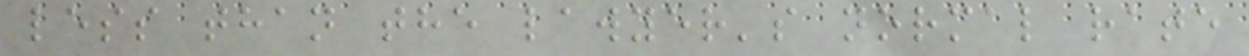less than the lawyer's normal rate
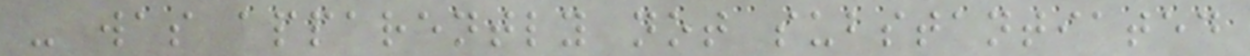- was apparently not substantiated
